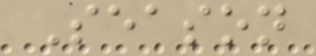Season
